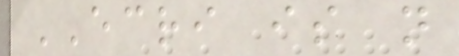ECRI is not
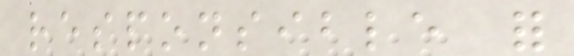responsible for
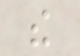the
